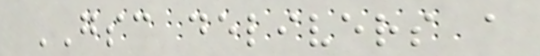GSC delivers a
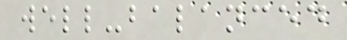well-balanced
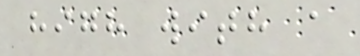high with a
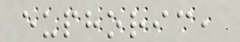euphoric,
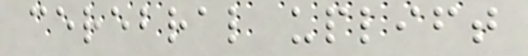cerebral uplift
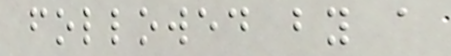followed by a
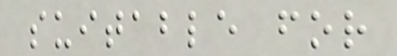suitable for
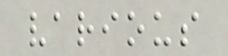various
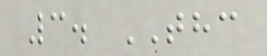3. THC
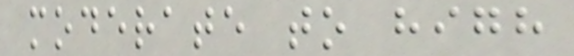moderate to high
